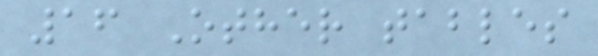16 Other tables
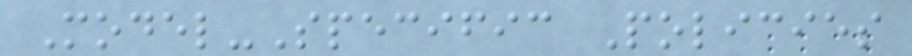Model-Specific Policies
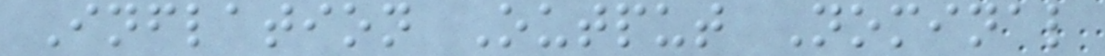Inflation Output Nominal
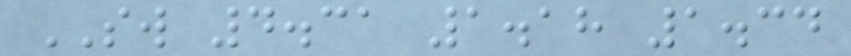SW 4.31 1.18 1.34
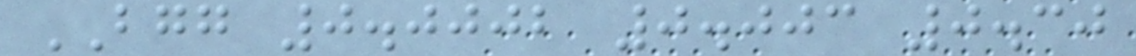BGG 0.0002 0.003 0.30
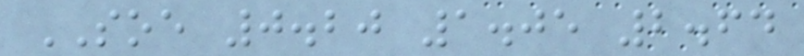SOE 0.20 1.05 2.64
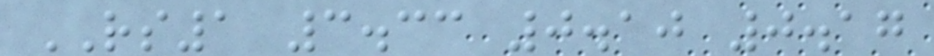RS1 3.33 0.10 0.17
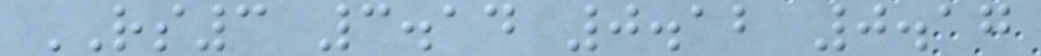RS3 3.14 0.12 0.17
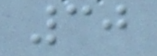30
